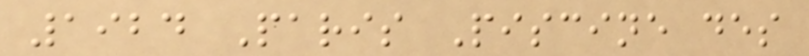1924 Paris Piscine des
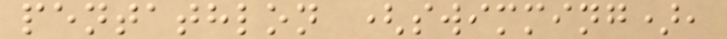pentathlon (swimming),
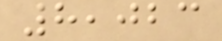8,023
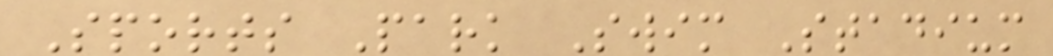Sports Park Swim Stadium
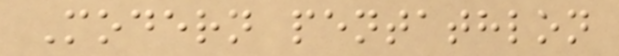Modern pentathlon
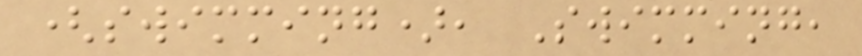(swimming), Swimming,
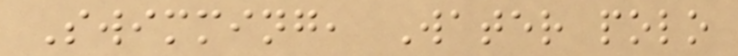Swimming, Water polo
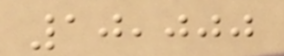10,000
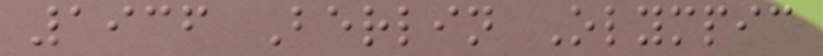1936 Berlin Olympic
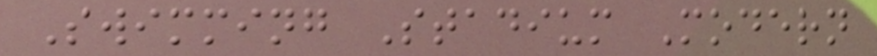Swimming Stadium Modern
